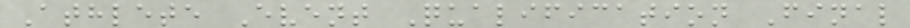Athlete Event Qualification Final
